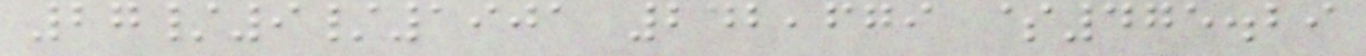27/9/1901 242,679 $475.29
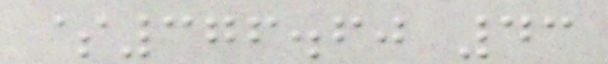$376.60 43
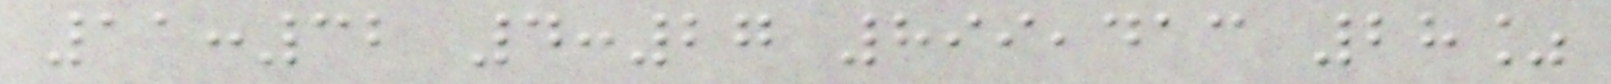11:32 4:27 899,413 28%
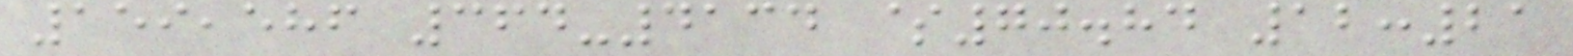159,586 364-4134 $70.84 12:21
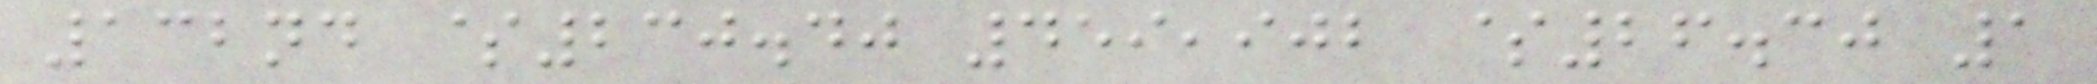132nd $230.40 459,902 $26.30 1
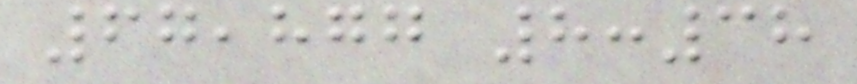67,877 8:38
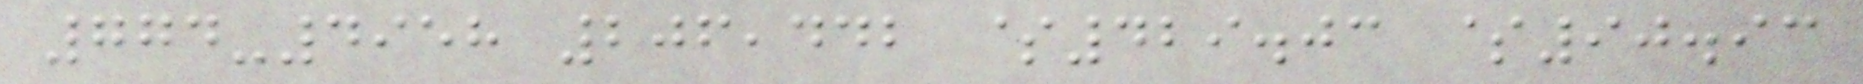774-4958 206,442 $429.03 $90.93
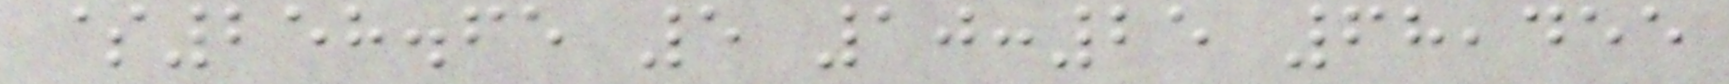$258.65 5 10:25 68,455
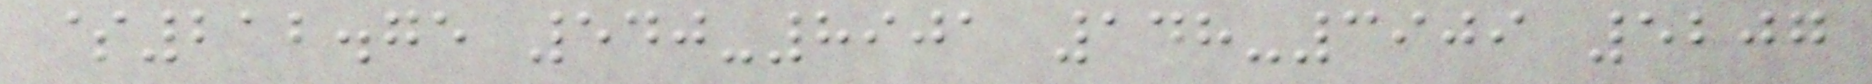$212.75 540-8901 148-3909 5207
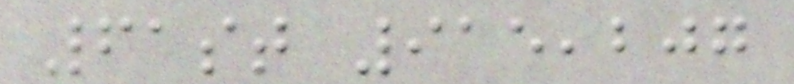61st 915,207
